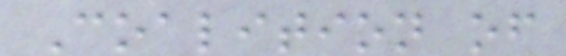Coalition of
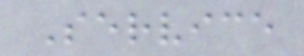Service
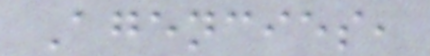Agencies,
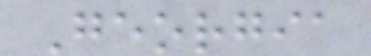Georgia
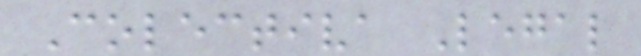Colectiva Legal
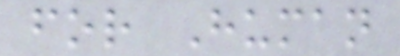for Human
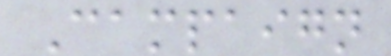Campaign
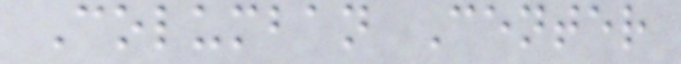Columban Center
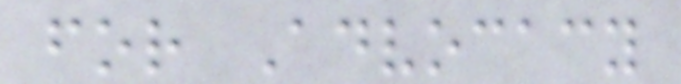for Advocacy
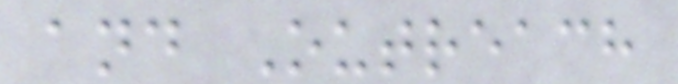and Outreach
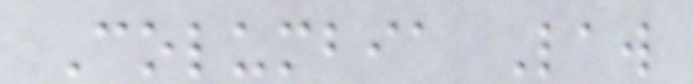Columbia Law
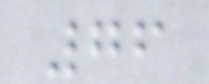76
